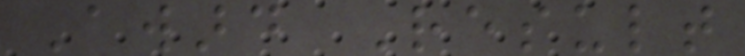Award Result
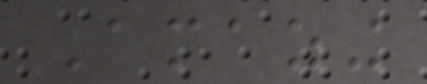Amazing
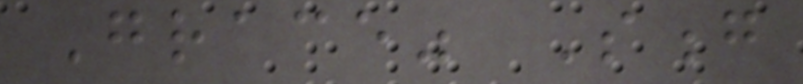Grace" Song
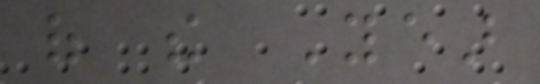of the Year
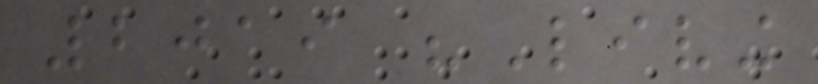2019 "Living
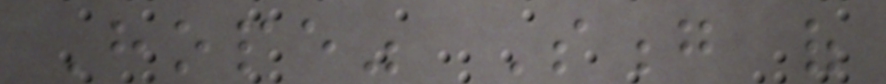Hope" Song of
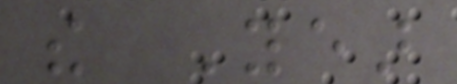the Year
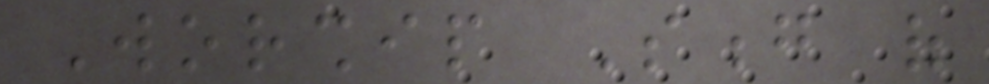Worship Song of
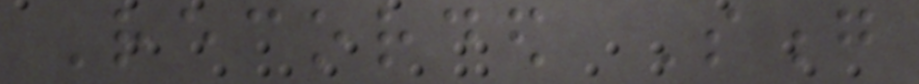Recorded Song
